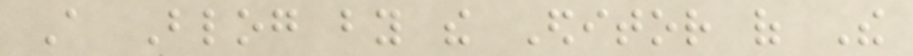A Blog by the Editor of The
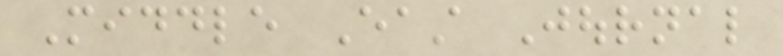Middle East Journal
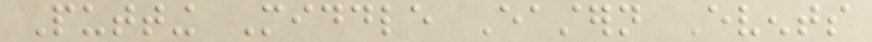Putting Middle Eastern Events
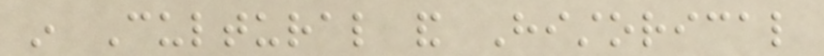in Cultural and Historical
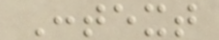Context
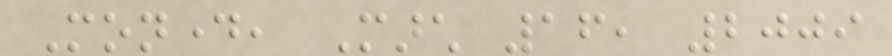Monday, March 16, 2009
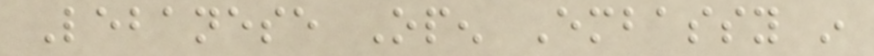Lebanese Open Embassy in
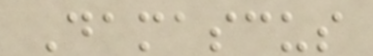Damascus
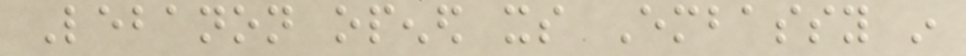Lebanon opened its Embassy in
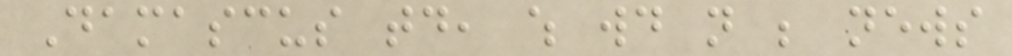Damascus today, which would not be news
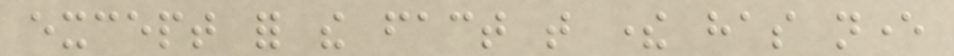except for the fact that there has never
